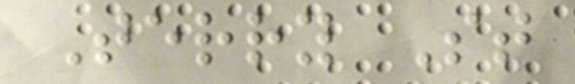Terry St
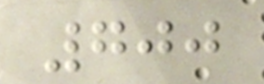700
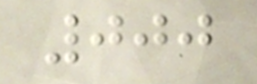000
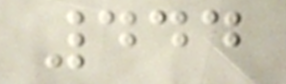444
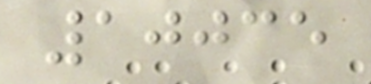10035
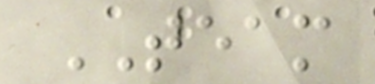TEAM
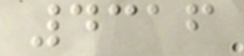4316
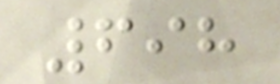698
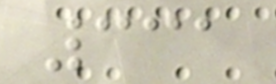331
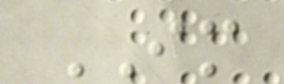IM
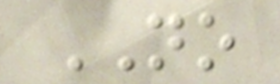NO
